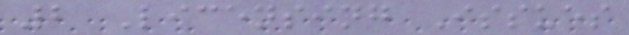2 Licensing Issues
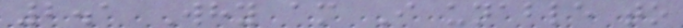2.1 Why am I unable to
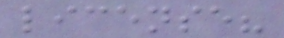license?
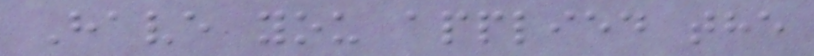Have you applied the
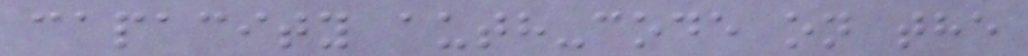capacity auth-code on the
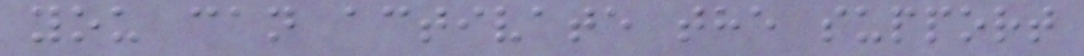you can activate the support
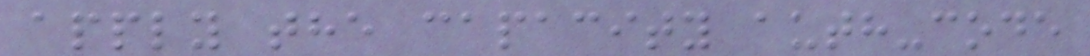apply the capacity auth-code
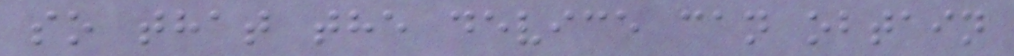so that the device can obtain
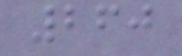260
